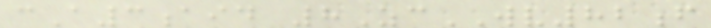cA3aid 8ZcWV82f
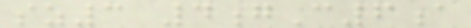sz3 4gC6a
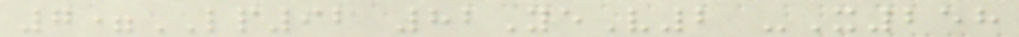7=LP92 82YeV2 -X258
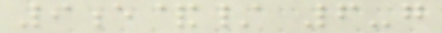9e&/ 6-g
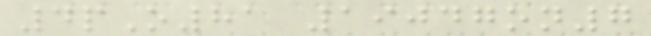4pO81 19047on7
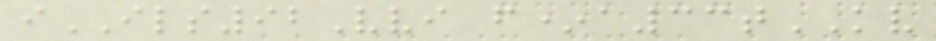iILS92Vvi f*a33tKV
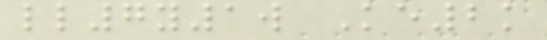ll7y1w Ke2k
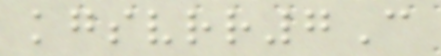kgsvrr7C
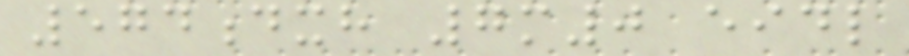574dxh 7m0 eidl
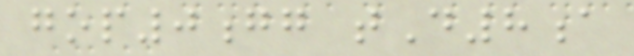gop0gg tD8a
